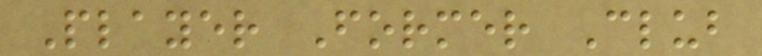Player Former Club
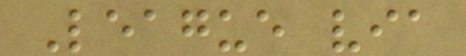League via
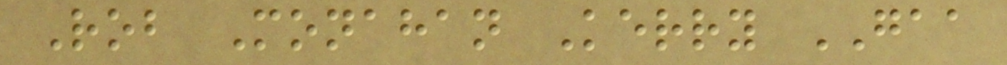Rob Monahan Kerry GAA
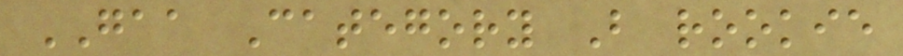GAA Category B rookie
